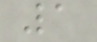1
